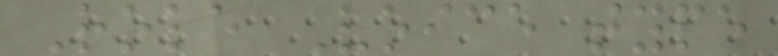Role Voice type
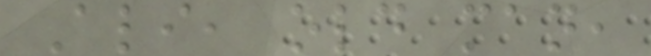Ali, old man,
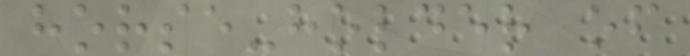horse-holder of
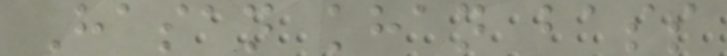Hasan khan bass
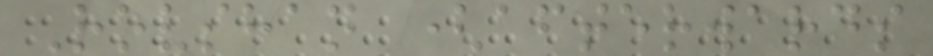Rovshan (afterwards
